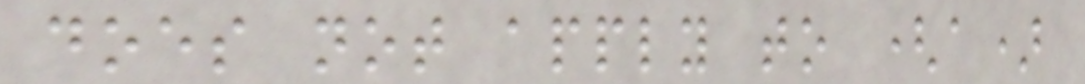does not apply to (a)
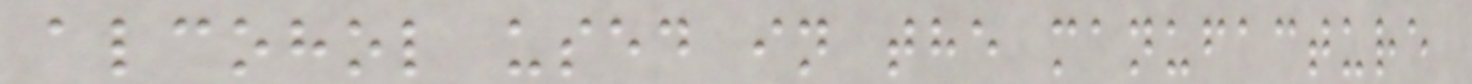alcohol used in the manufacture
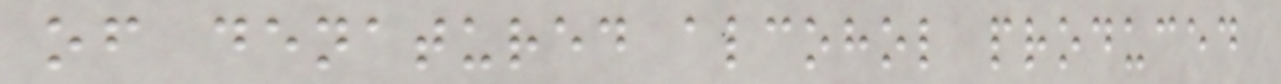of denatured alcohol produced
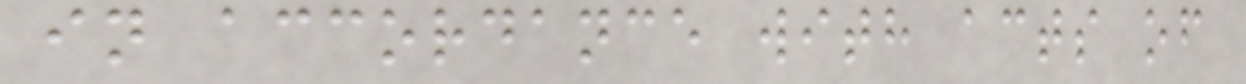in accordance with acts of
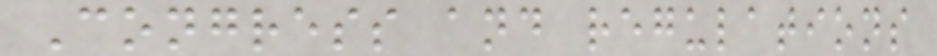Congress and regulations
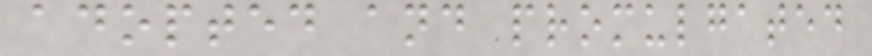adopted and promulgated
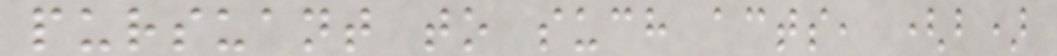pursuant to such acts, (b)
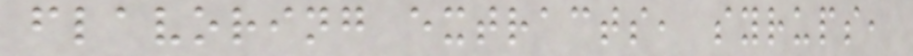flavoring extracts, syrups,
